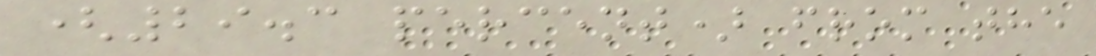(29.3 percent) from the
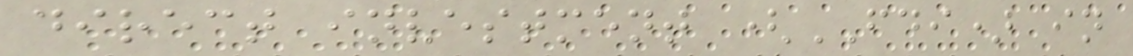direct investment (FDI) in
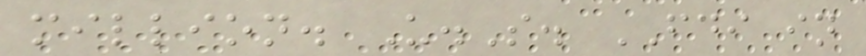million. U.S. FDI in
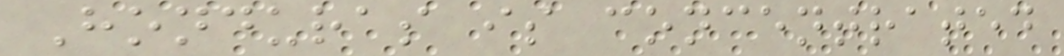Honduras is concentrated
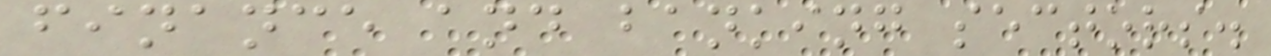finance and banking sectors.
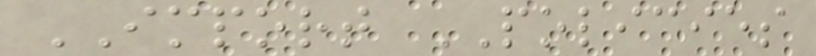IMPORT POLICIES
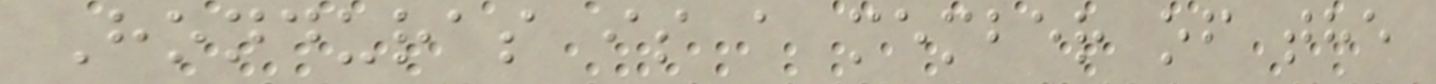Honduras is a member of the
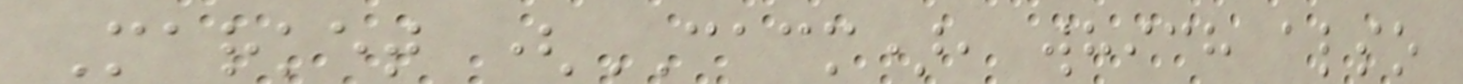Market (CACM), which also
